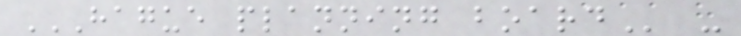HAGUE PLANNING BOARD -
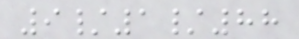9/1/88
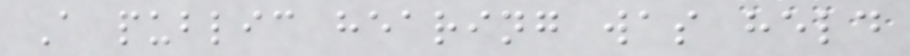A public hearing was held
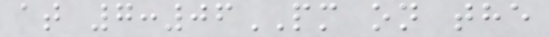at 7:06PM on the
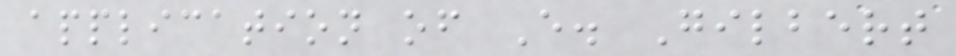application of E. Gilbert
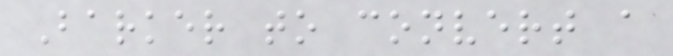Barker to convert a
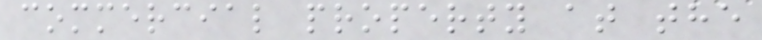commercial property at the
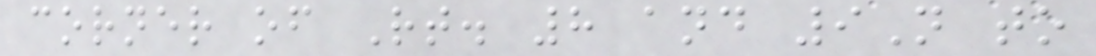corner of Rt. 8 and 9N to
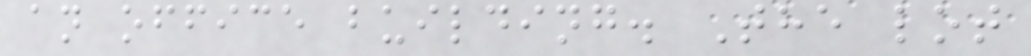an office building. The lot
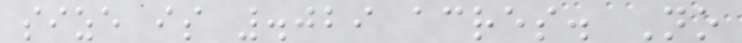size is .029 acres. No
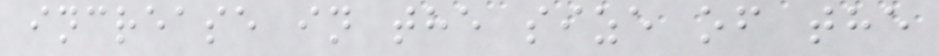increase in the size of the
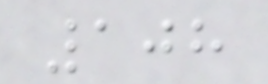108
